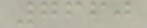7660
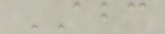ABC
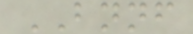BNNF
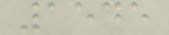1545
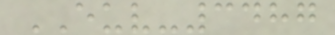EUV-3487
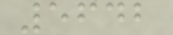5642
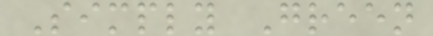Simply Green
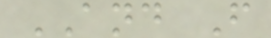AND F
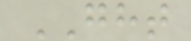GHT
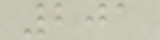201
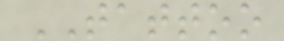TATTOO
